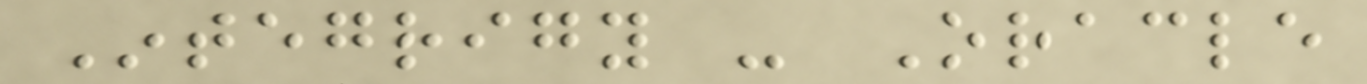Integrigy - Oracle
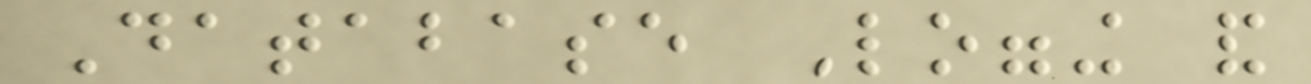Database Logging and
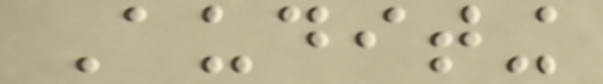Auditing
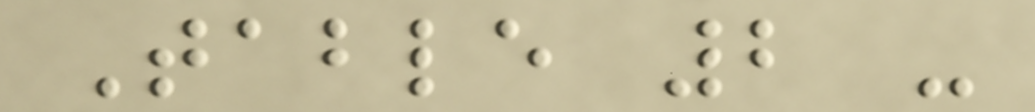Table 2 -
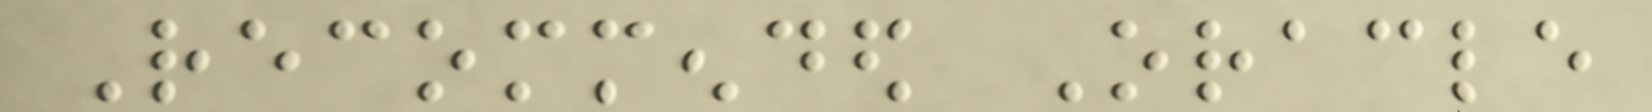Recommended Oracle
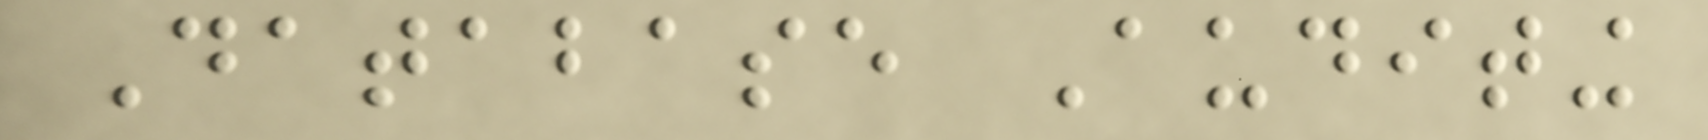Database Auditing
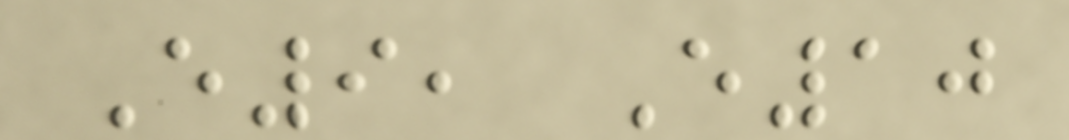E9, E10
